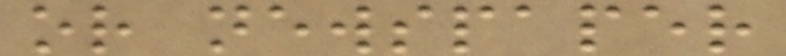or newspaper
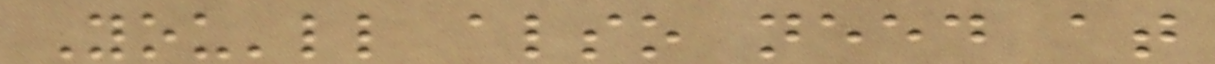You'll also need at
